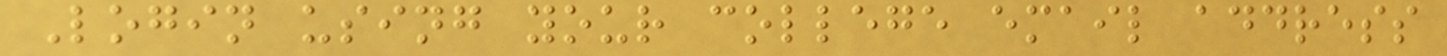Login using your college email address
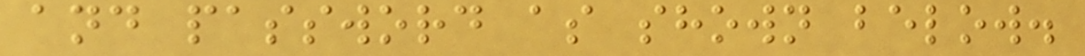and password as shown below.
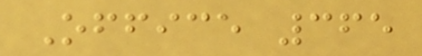Office 365
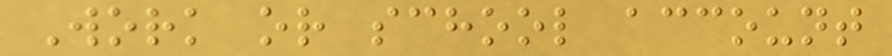Work or school account
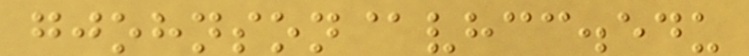gjohnson@vhcc.edu
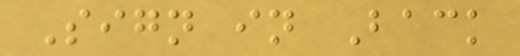Sign in Back
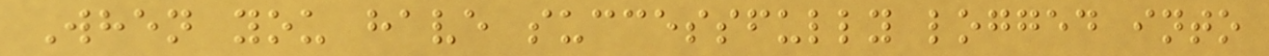When you have successfully logged into
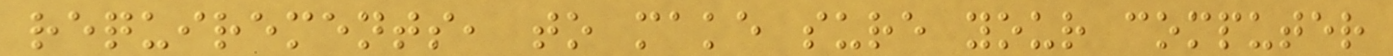requirements, to make sure your computer
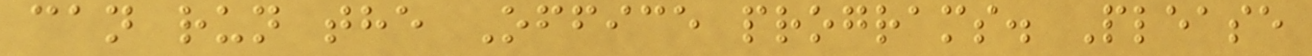can run the Office programs. Please
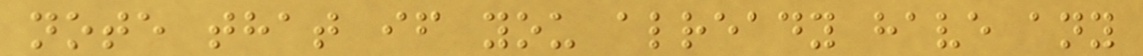note that if you already have any
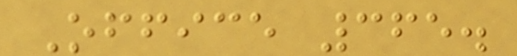Office 365.
